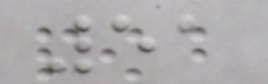51
